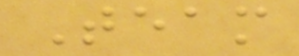Team
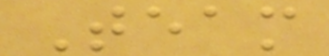Team
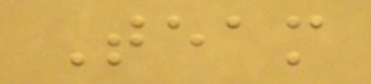Team
